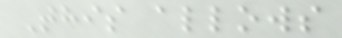This allows
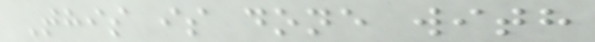This is done with
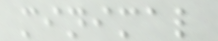minimal
